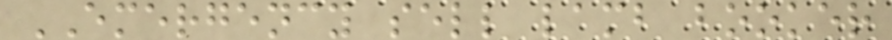EMERGENCY sell lamb booker
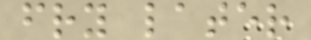fry later
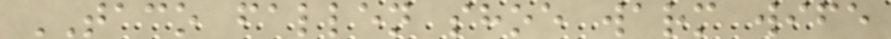TACO fallen shoe warm wife
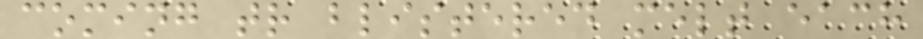coming tr blistered melt each
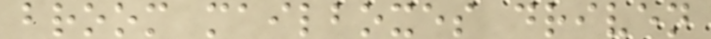broom mailboxes driven
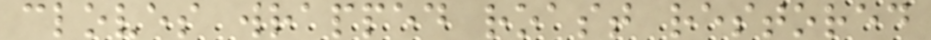cloves wrapped roast restored
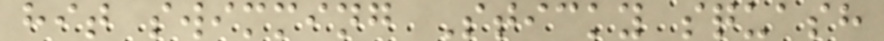hit swimming Sticky squash
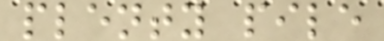plenty pile
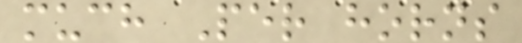much Per horns
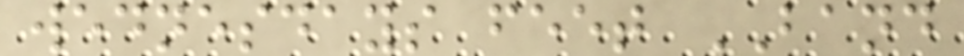wednesdays feet BAND
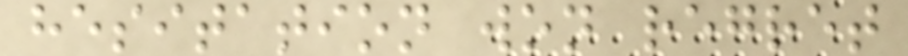hesitation won regret
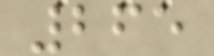265
